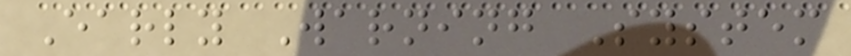Early Warning System
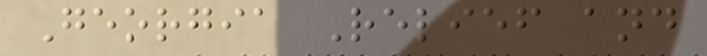Georgia Relief and
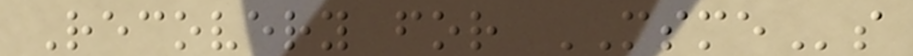Recovery for MSMEs
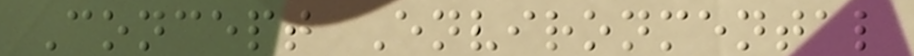Concept Environmental
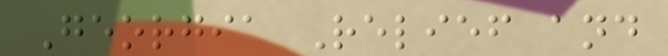Georgia Relief and
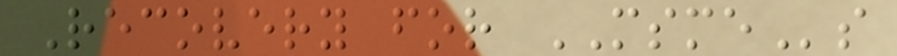Recovery for MSMEs
